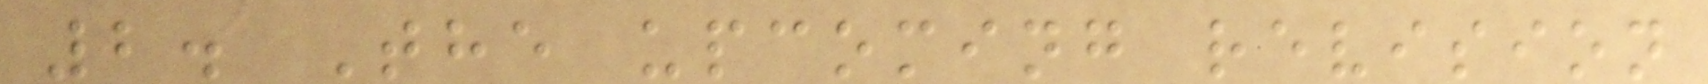2. The upcoming revision
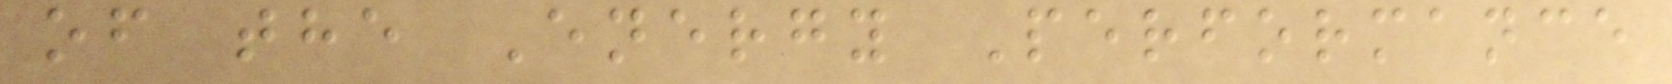of the Energy Performance
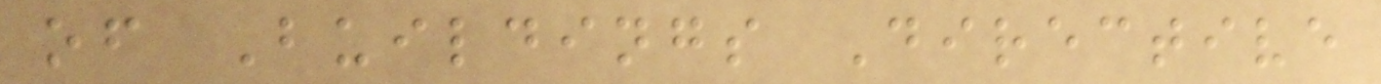of Buildings Directive
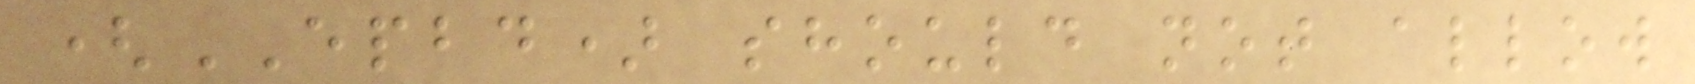(EPBD) should not allow
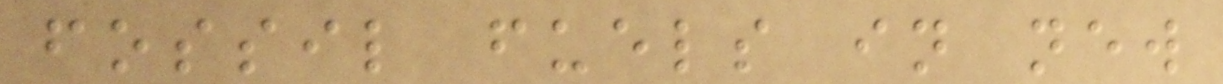fossil fuels in new
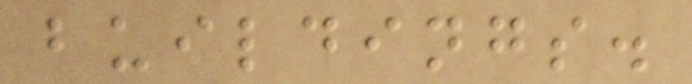buildings.
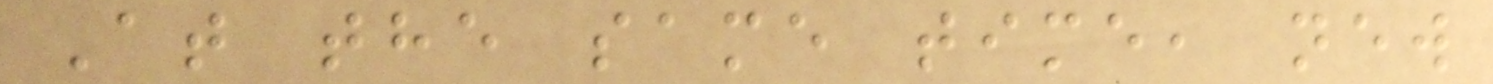At the same time, new
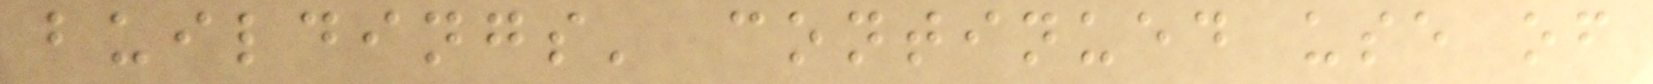buildings' continued use of
